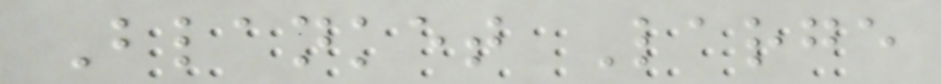Blanket Large
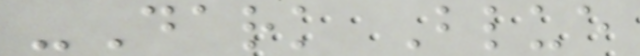-Dark Blue
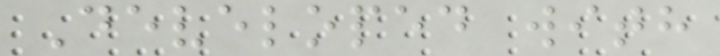Developed with
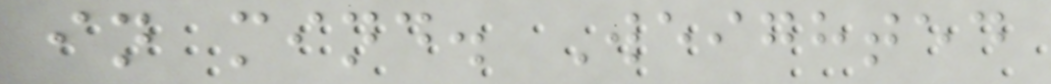in mind. Weighted
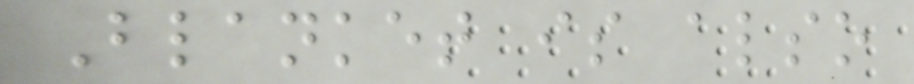Blanket is also
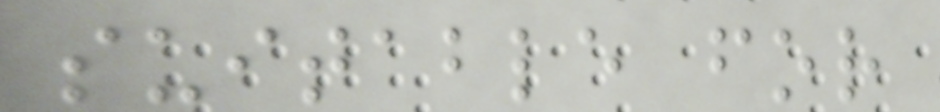suitable for
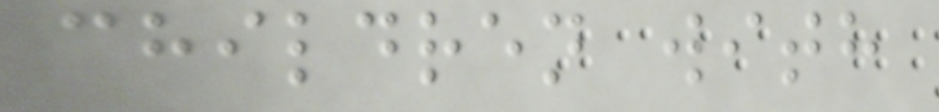children with
